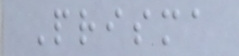Prisma
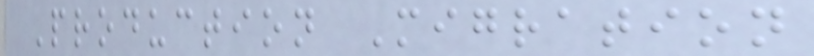Production Migration
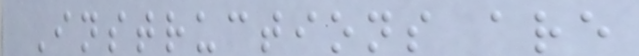Instructions are
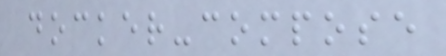docker-compose
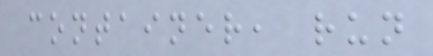container, run
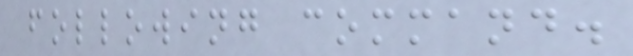following command.
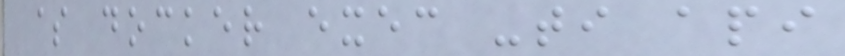$ docker exec -ti api
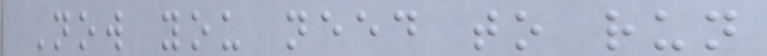Now you need to run
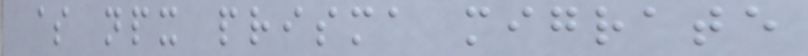$ npx prisma migrate
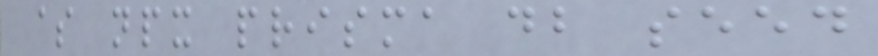$ npx prisma db seed
